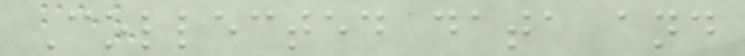Collected data and
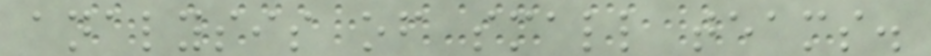analysis of small teams.
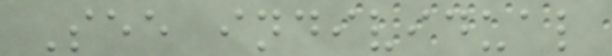See individual
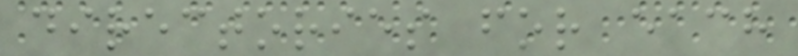directories for each
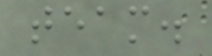team.
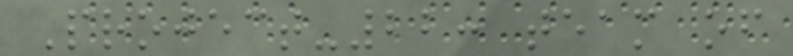Project-22: team of
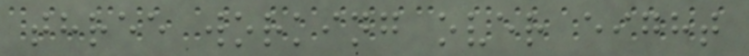three working over eight
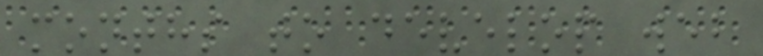months to develop web
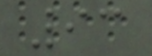93
